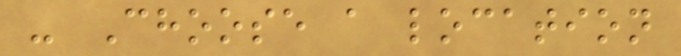- Choose a location
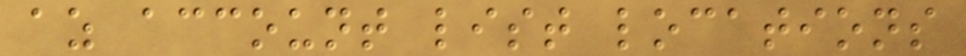az account list locations
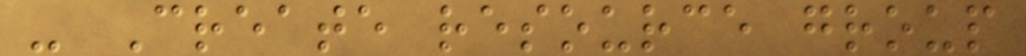- Create resource group
